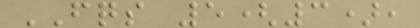FQS 5(3),
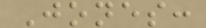Jones:
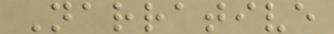Narrative
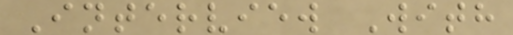Interview With
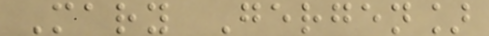Mary Gergen]
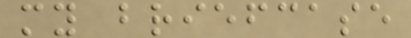my briefcase
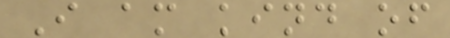I am kind of
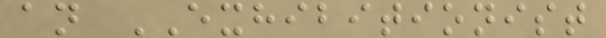an EXHIBITIONIST
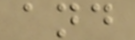and
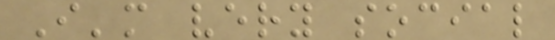I'm very social
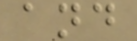and
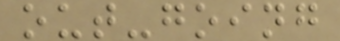out-going
